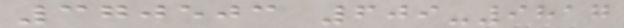370503 609-9817
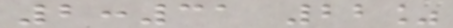2:31 22%
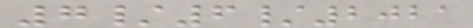7/6/2021
